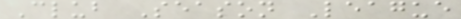Club Season League
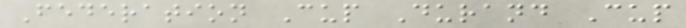Federation Cup Durand Cup
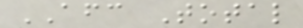AFC Total
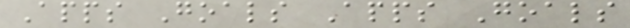Apps Goals Apps Goals
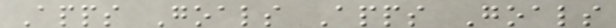Apps Goals Apps Goals
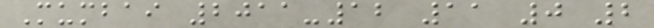Mumbai 2011-12 11 0 2
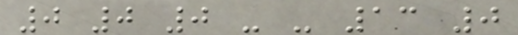0 0 0 - - 13 0
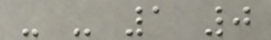- - 1 0
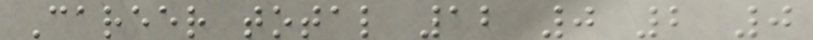Career total 12 0 2 0
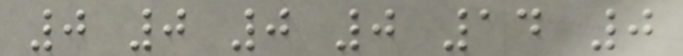0 0 0 0 14 0
